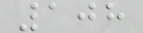108
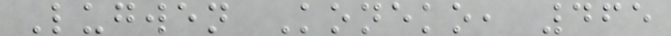Lugwen Koneko, 465
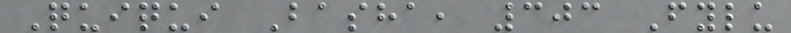Quiqui Basha, 303 Fylu
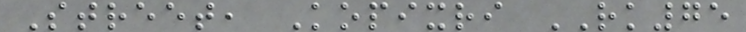Street, Kopixri RK75
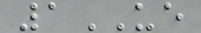1UE
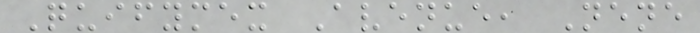Quifymex Avenue, Nene
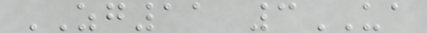ZG11 3UA
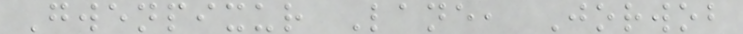Gwenpixur Lane, Jorwob
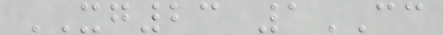XG23 1CC
